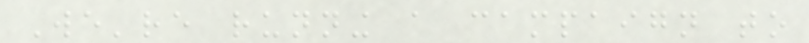We're running a campaign to
